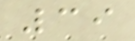39
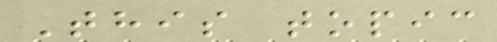This topic
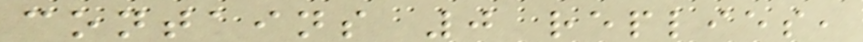contains 0 replies,
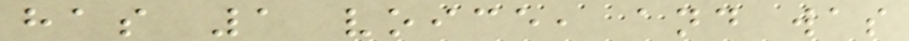has 1 voice, and was
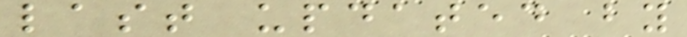last updated by
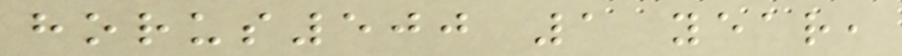horus500 1 year,
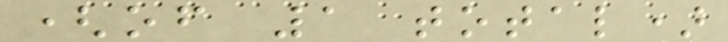(of 1 total)
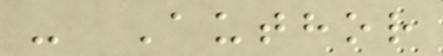- Author
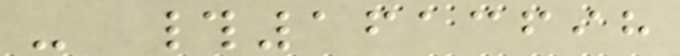- #1613698
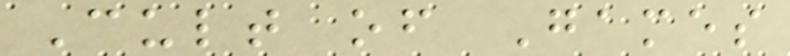Cult of Games
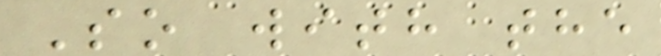So with the
